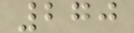270
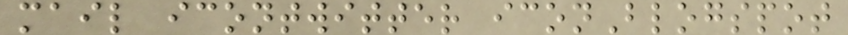mail icontwitter iconBlogspot
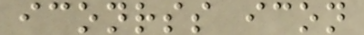iconrss icon
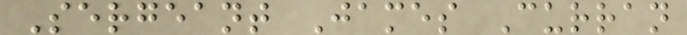Sergeant James Curran
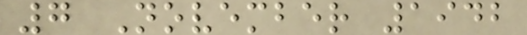7 November 1942
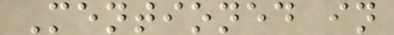Mentioned in
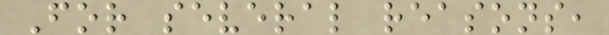For several reasons,
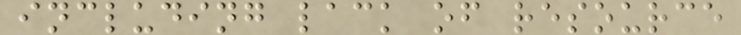including lack of resource
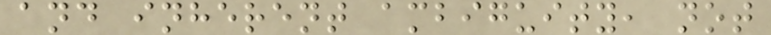and inherent ambiguity, not
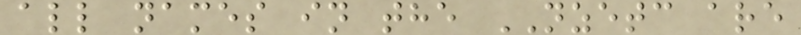all names in the NZETC are
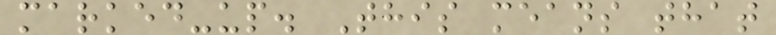marked-up. This means that
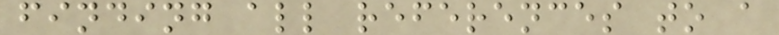finding all references to a
